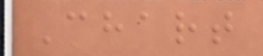Chart
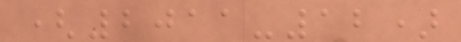(2011-12)
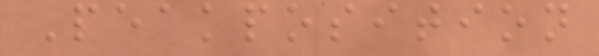Peakposition
